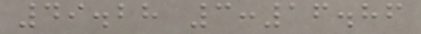49.28 3:16.86
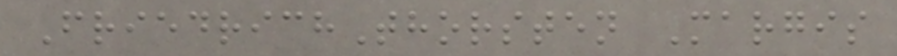FriedrichThorsten Margis
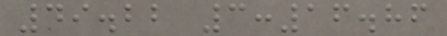49.22 3:16.86
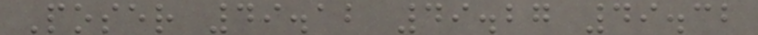Poser 49.12 49.27 49.32
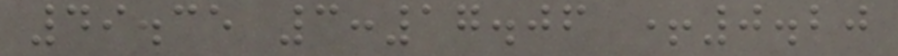49.35 3:17.06 +0.20
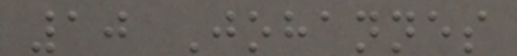10 Johannes
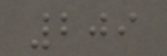209
